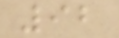92
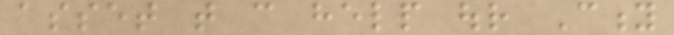asset that can help our City
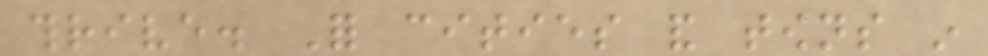thrive. For cities and towns in
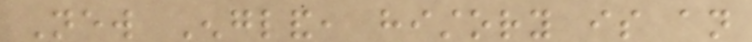New England, history is an
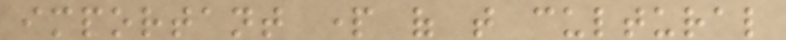important part of that cultural
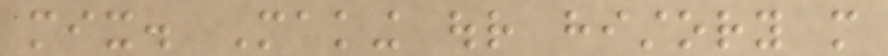mix. Making our history more
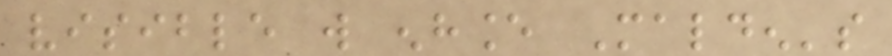visible will enhance Malden's
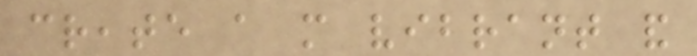create a more vibrant and
